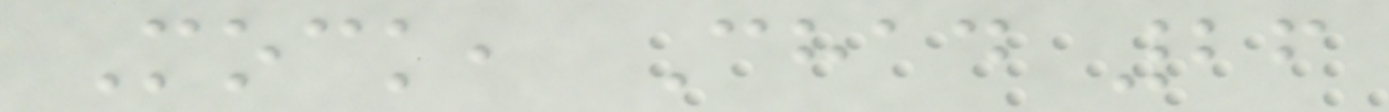Mock, Chad 26
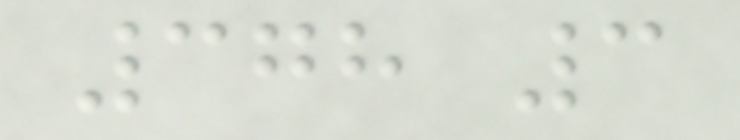378 3
